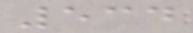534
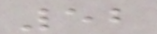52
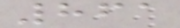861
